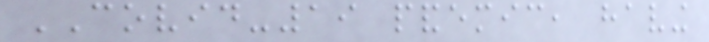COVID-19 pandemic, having
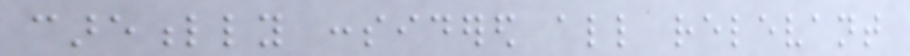carefully considered all relevant
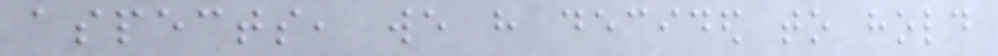aspects, we have decided to hold
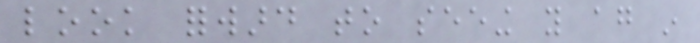look forward to seeing you again in
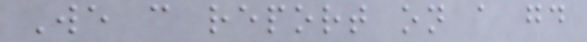We can report on a good
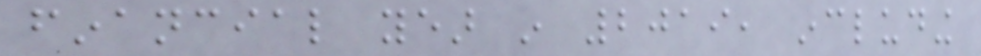financial year in 2019, including
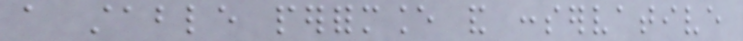a stable performance and conservative
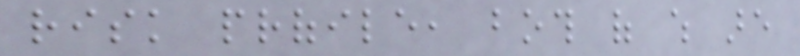risk profile, both of which are
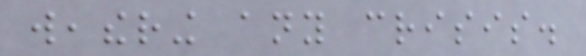weathering any crisis.
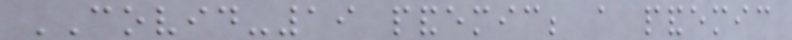COVID-19 pandemic; a pandemic
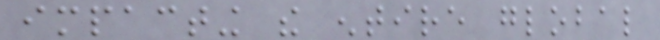impacting the entire global
